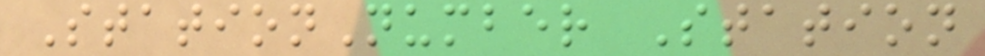StationNumber Station
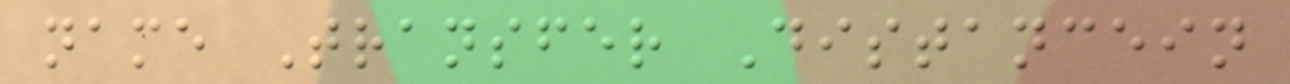name Transfer Distancein
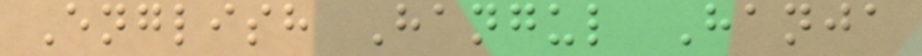English Hangul Hanja
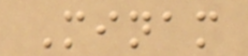Minam
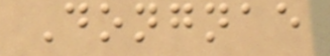Dongnae
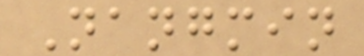Nangmin
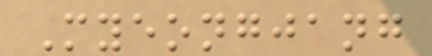Myeongjang
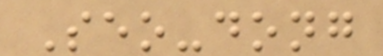Seo-dong
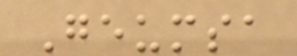Geumsa
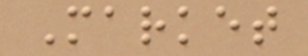Market
